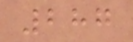287
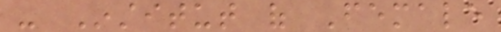- Institut of Female
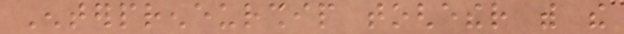Enterpreneurship toghether with the
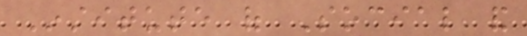Institute of Social and
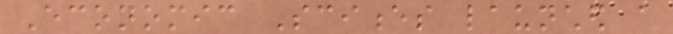Economic Sciences launched a
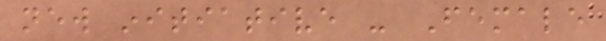new initiative - Female
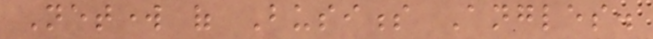Network of Business Angles.
